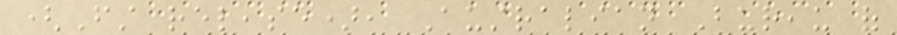(First release), Australian Bureau of
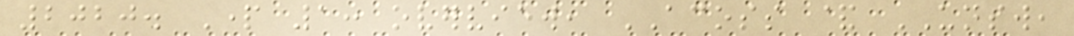2020. Part 1: overview, ACOSS & UNSW,
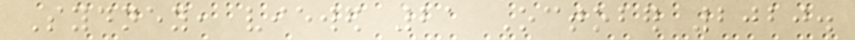Sydney, viewed 21 October 2020.
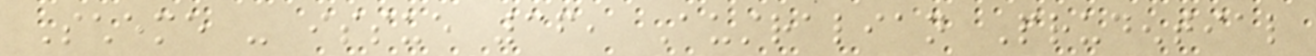Scheme - issue 36, Australian Prudential
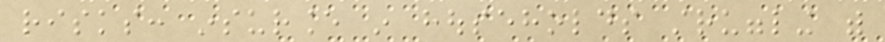risks: insurance in households struggling with
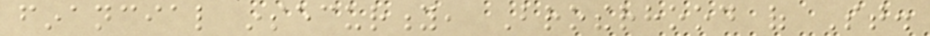financial insecurity, Brotherhood of St.
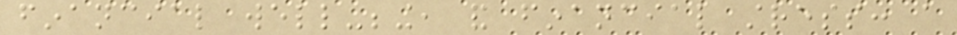financial well-being, and financial stress: a
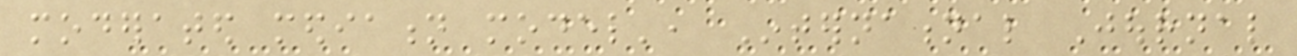moderated mediation model', International Journal
